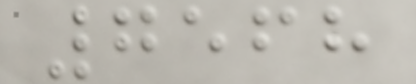7568
